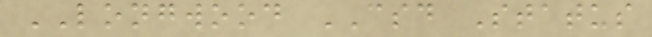LONGWOOD CSD Status
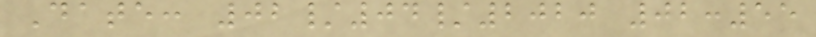Date: 02/04/2020 02:55
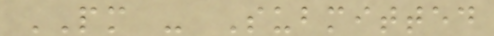PM - Submitted
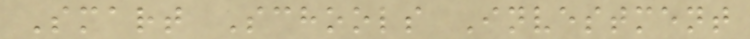Smart Schools Investment
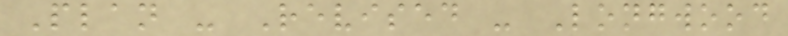Plan - Revised - Longwood
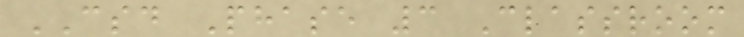CSD Phase 3 Classroom
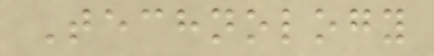Technology
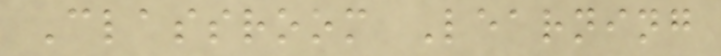Classroom Learning
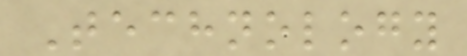Technology
